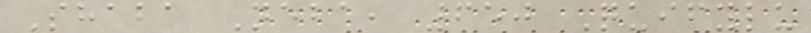Shaba Neba, 650 Quifylu
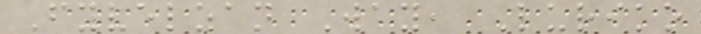Fyvelzan Way, Luriko
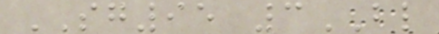SG95 3BL
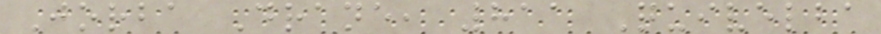Jorba Drane, 811 Quivelba
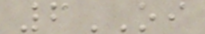6OI
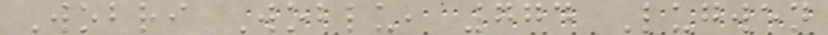Wobri Woblu, 774 Lugwen
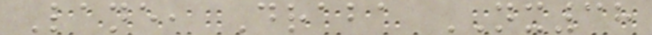Lane, Draba NX38
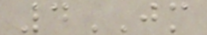4JM
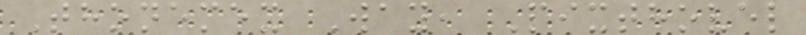Thonemex Way, Pixthovel
